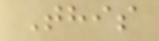This
